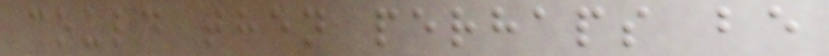could then perhaps be
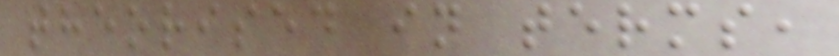theorised in terms,
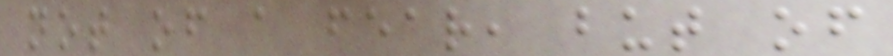not of a fear, but of
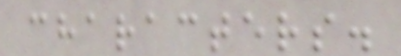characters.
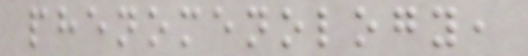phenomenology,
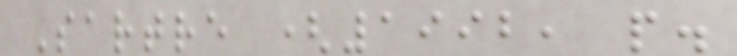Sartre (1992, p.
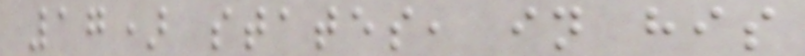17) states, in his
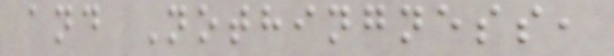and Nothingness,
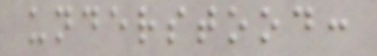understood:
